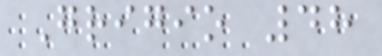Grigio 48
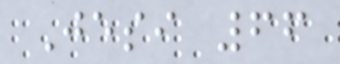Jesi 66
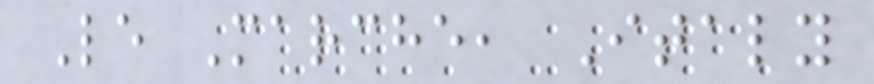Le Marche, Italy
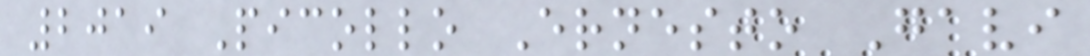2019 Picollo Ernesto Gavi
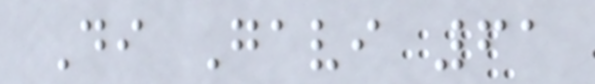Di Gavi 61
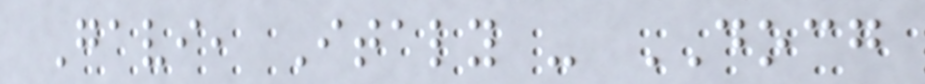Gavi, Italy - DOCG
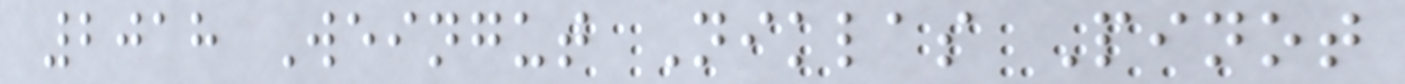2018 Weingut Niklas Pinot
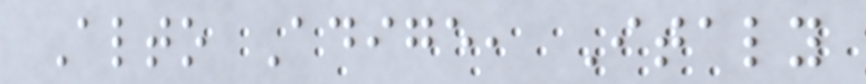Alto Adige, Italy
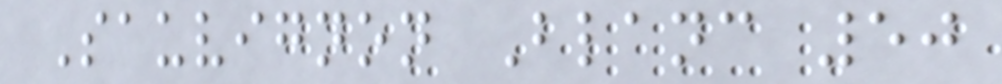Sauvignon Blanc 50
